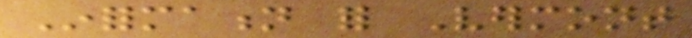Information for Vermont
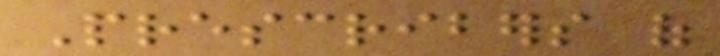Prescribers of
